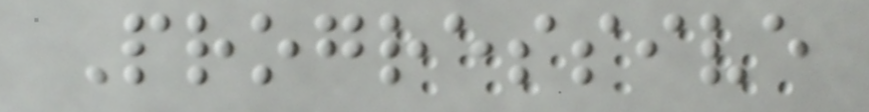Progressive
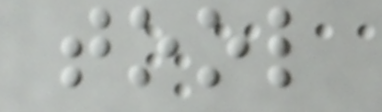tool
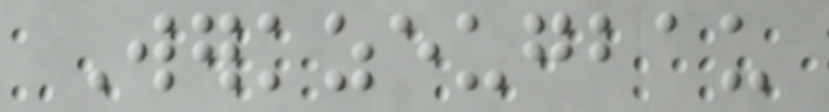Werkzeugbau
